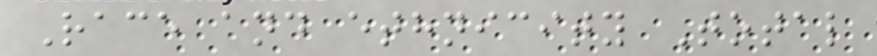Race and ethnicity Total
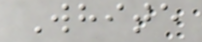White
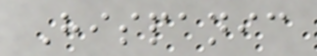Hispanic
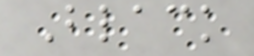Black
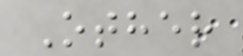Other
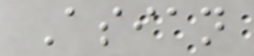Asian
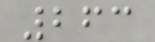263
